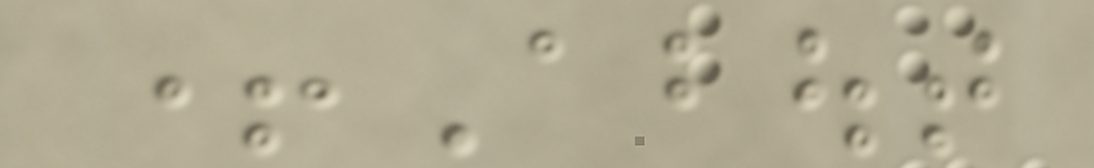+About
